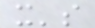it's
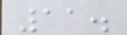11.
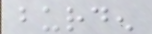burden
